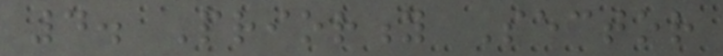4. Priority Sector
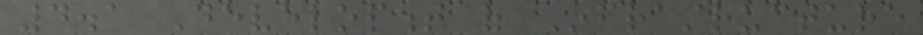4.1 Development of Infrastructure
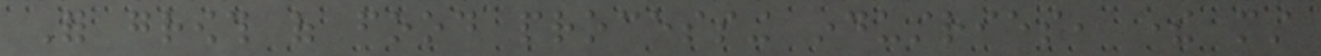For growth of food processing industries, there must
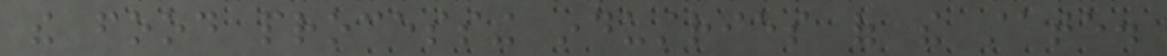the food processing industries of the state.
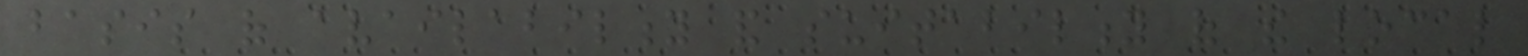basis of availability and suitability of the local
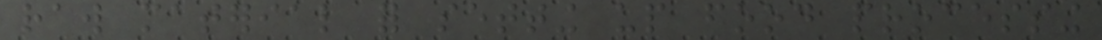raw material for setting up food processing
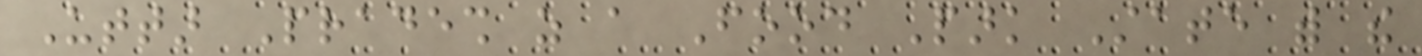Uttar Pradesh as a Food Park State with the
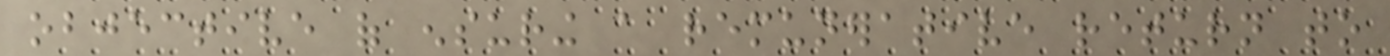objective of ensuring a remunerative return to
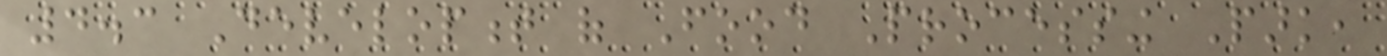4.3 Development of Food Processing Park,
